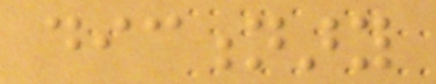dictionary
